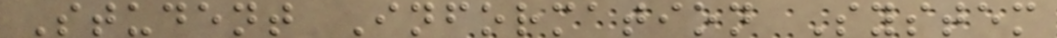Student Information System
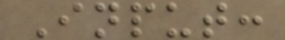Input:
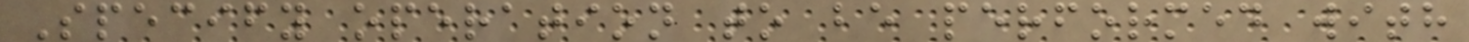Specify operation to be performed with
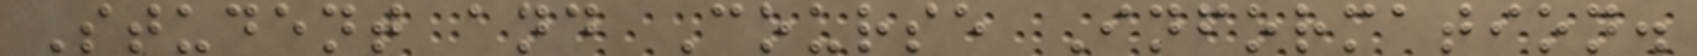Student and Course Information.
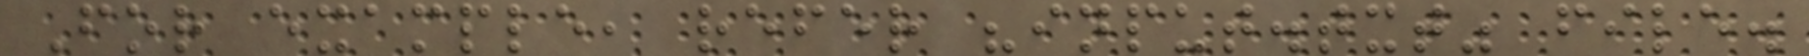For example, refer "input.txt" file.
